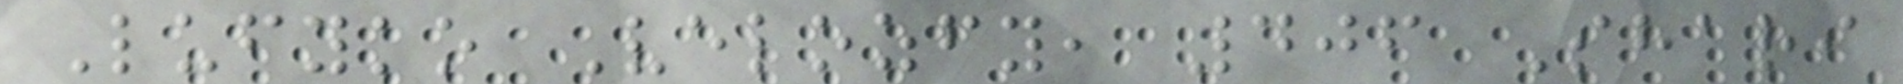Lufyko Velozfy, 406 Shari
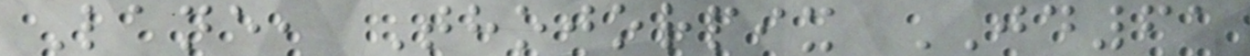Lane, Thojorpix JD61
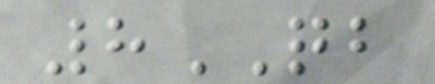8QB
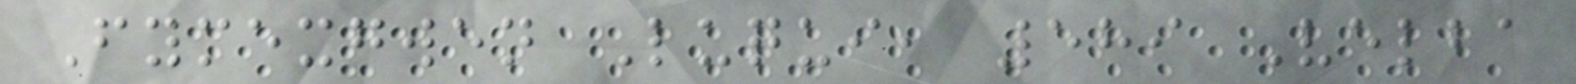Fymexgwen Luqui, 589 Velba
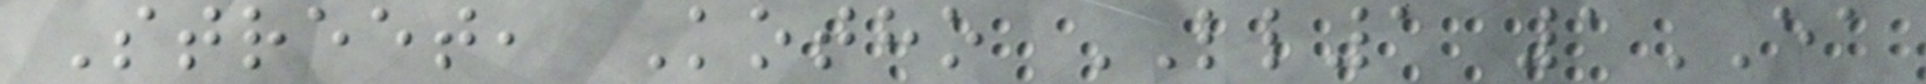Street, Kotho LL1 1EA
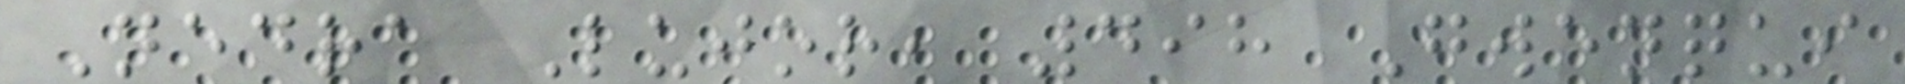Nedra Lujor, 498 Gwenqui
